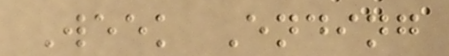Week Ending
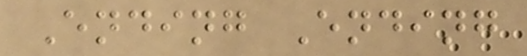Ending Ending
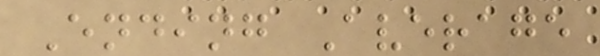Ending Average
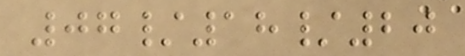07/18/20
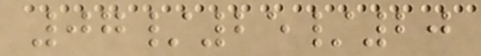07/25/20
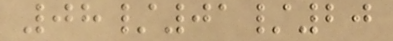08/01/20
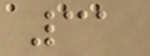31
